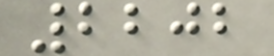2202
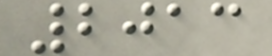2013
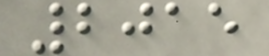2015
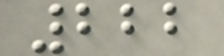222
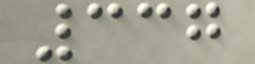337
